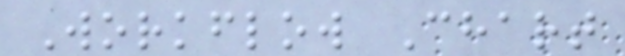Workflow Chart
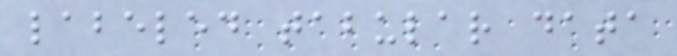labeled tabular data
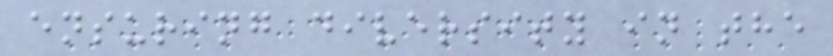ensuring diversity in the
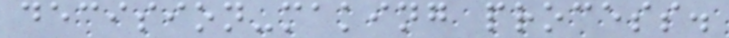decision-making process.
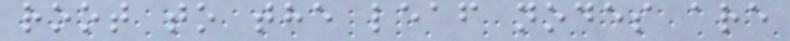root to the leaf nodes are
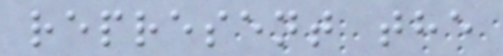represent the
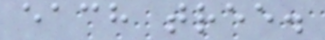each tree.
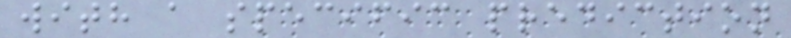with a specific prediction
